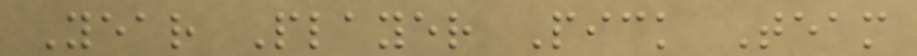Year Player Pick Team
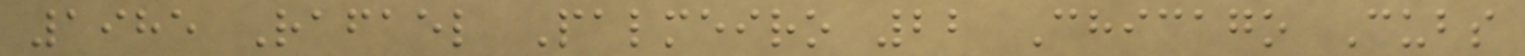1985 Rafael Palmeiro 22 Chicago Cubs
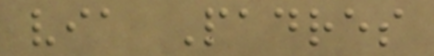via Padres
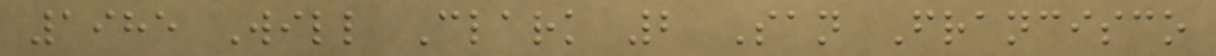1985 Will Clark 2 San Francisco
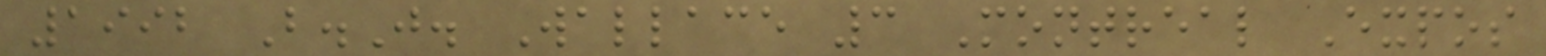1992 B.J. Wallace 3 Montreal Expos
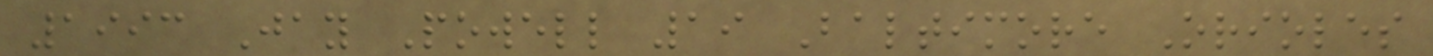1993 Jay Powell 19 Baltimore Orioles
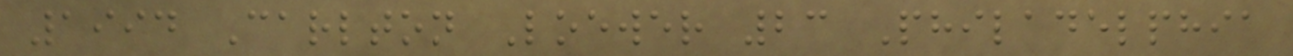1994 Carlton Loewer 23 Philadelphia
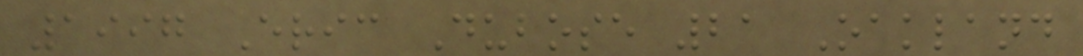1997 Eric Dubose 21 Oakland
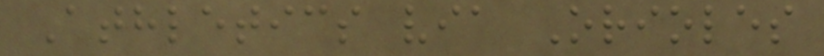Athletics via Orioles
